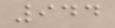944
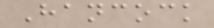Hancock
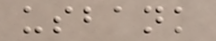usbank
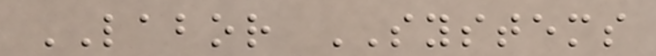LABOR SYSTEMS
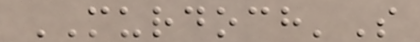MURDOCH'S
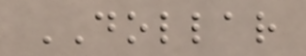DOLLAR
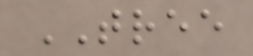TREE
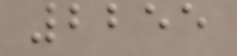2255
